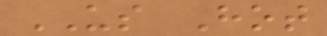US Hot
